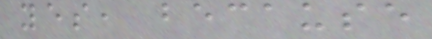yes, because
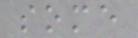some
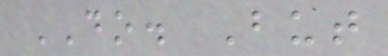DO. But
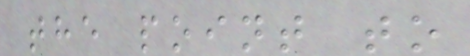the point to
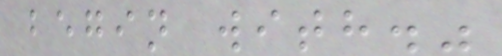begin with."
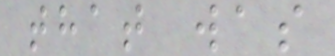that was
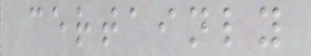certainly
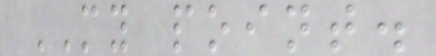MY point.
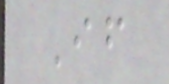If
